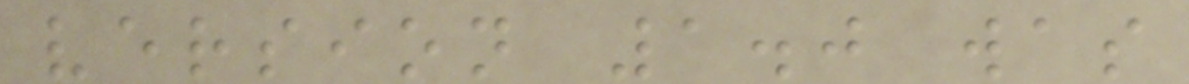version 1.0 was
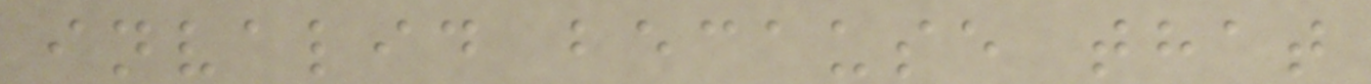invalid because that
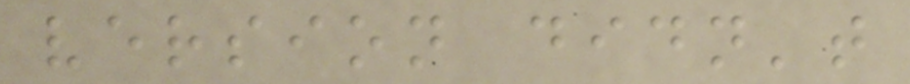version didn't
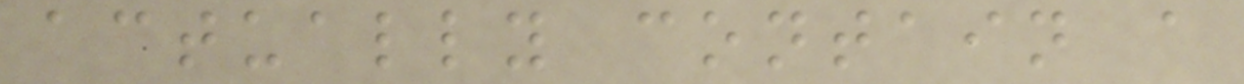actually contain a
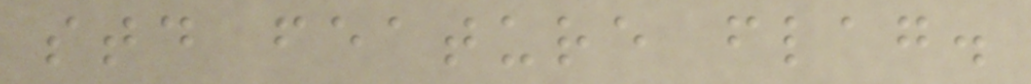std feature flag.
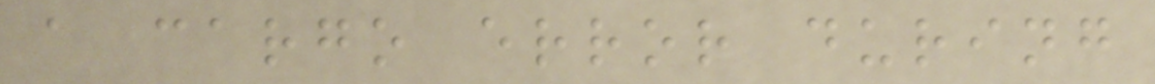a cargo error during
